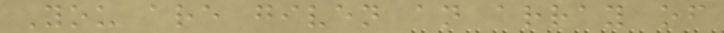You are given an array of
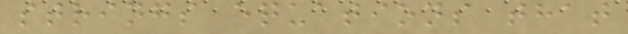strings equations that
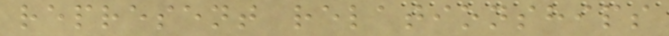represent relationships
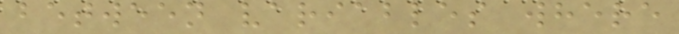between variables where
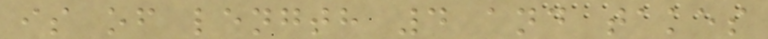is of length 4 and takes
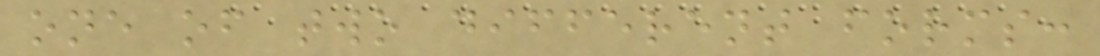one of two different forms:
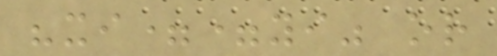"xi==yi" or
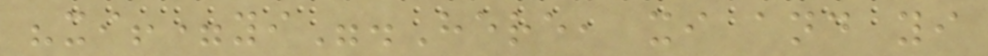"xi!=yi".Here, xi and yi
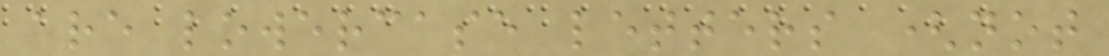are lowercase letters (not
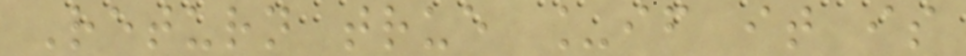Return true _if it is
